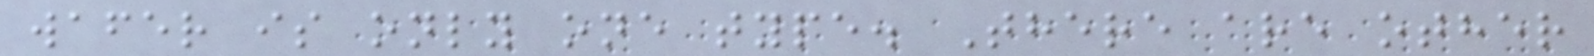wafer is only one type. There are other
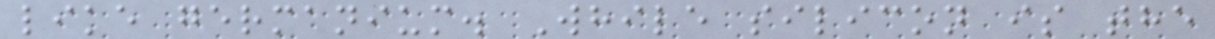like germanium. While silicon is the
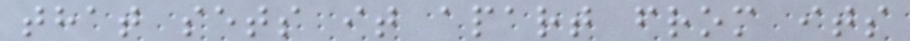that sets it apart from its
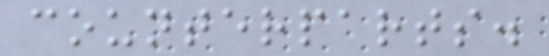counterparts.
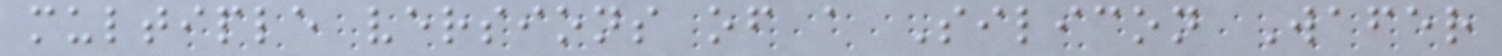multiple versions of a Silicon Wafer
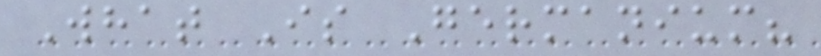What Is Germanium?
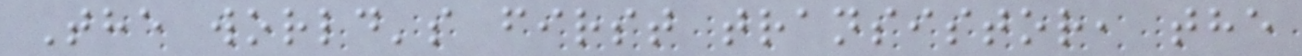The world's first transistor, the
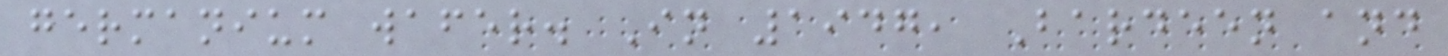germanium wafer. In 1947, Bardeen and
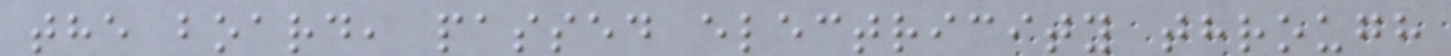the board, passed electricity through
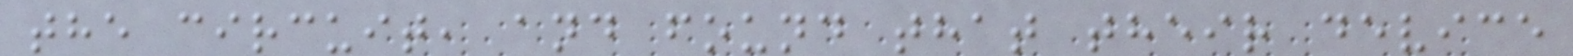the circuit, and found that their device
